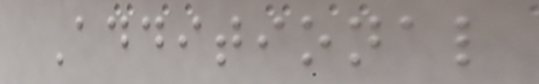Additional
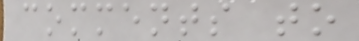comments to
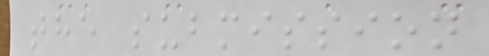the submission
